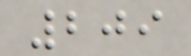209
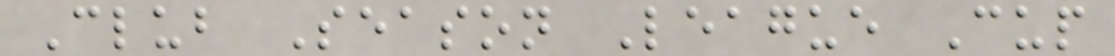Club Season League Cup
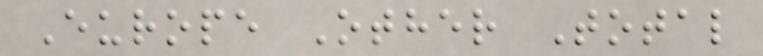Europe Other Total
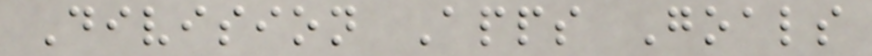Division Apps Goals
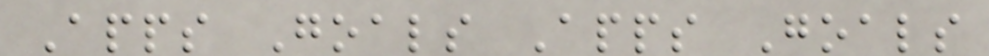Apps Goals Apps Goals
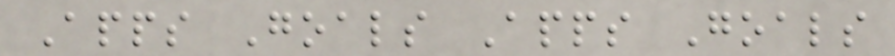Apps Goals Apps Goals
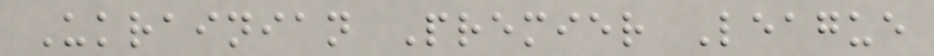Ukrainian Premier League
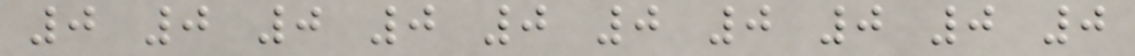0 0 0 0 0 0 0 0 0 0
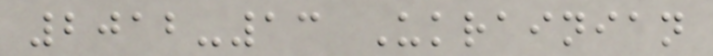2012-13 Ukrainian
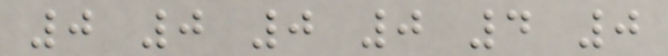0 0 0 0 4 0
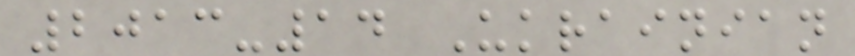2013-14 Ukrainian
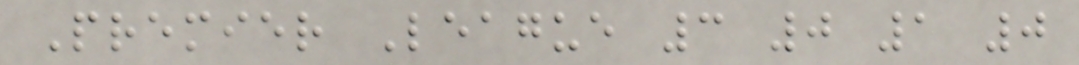Premier League 3 0 1 0
